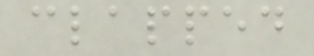clapped
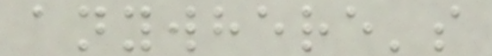anywhere's
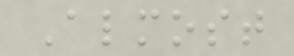Almost
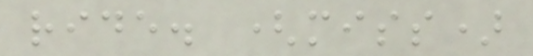ride. (miss)
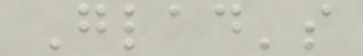Glad's
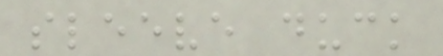sleeve duck
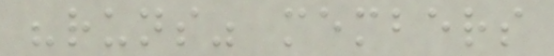"runs" members
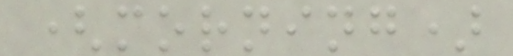(morning)
